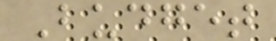Budget
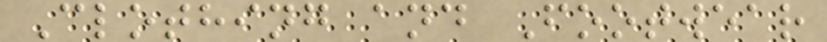Clothing and Footwear
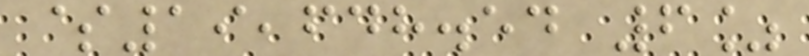$19,648.54 6%
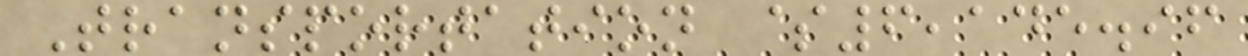Transportation $6,145.96
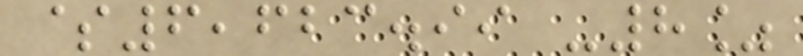$6,623.99 -8%
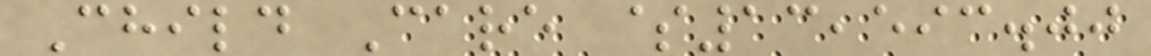Child Care $13,593.00
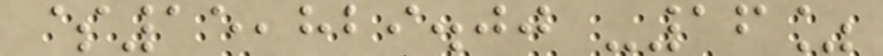$15,829.00 -16%
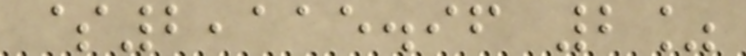$2,115.96 2%
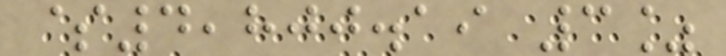$4,800.19 3%
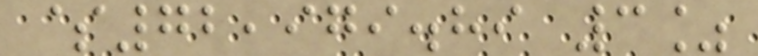$72,979.89 3%
